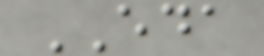EDA
